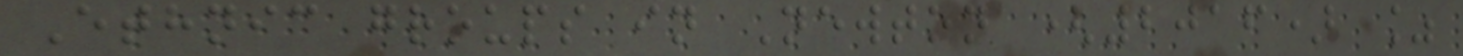Ethnic groups in Newton (2016) %
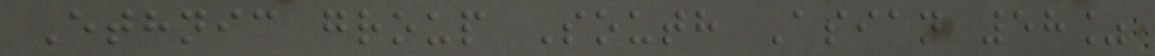Ethnic group South Asian 58%
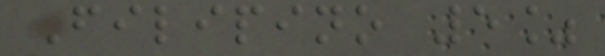Filipino 5%
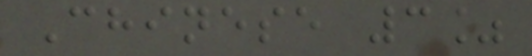Chinese 3%
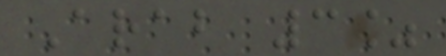Arab 3%
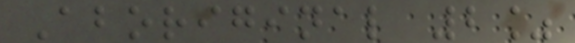Aboriginal 2%
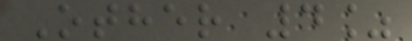Other 4%
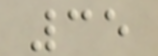35
